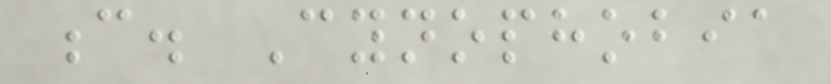c. Cynophobia
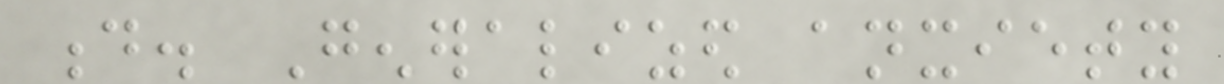d. Generalized anxiety
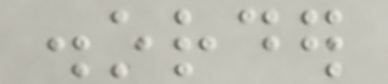disorder
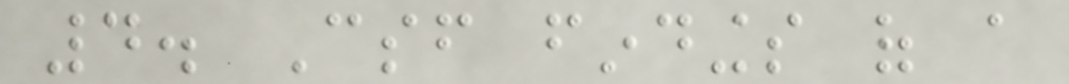4. Csf findings of a
